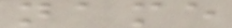name
